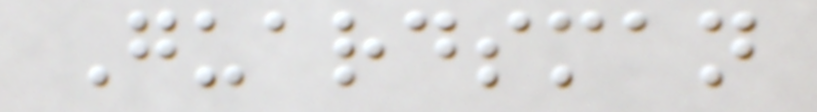Guardsman
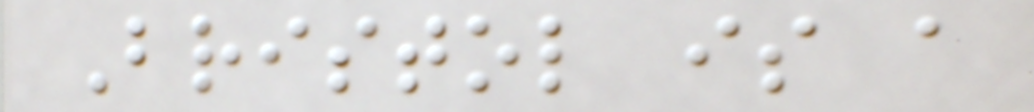Bristol is a
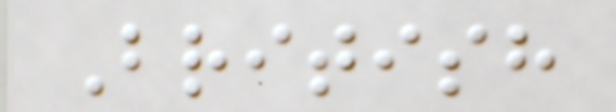British
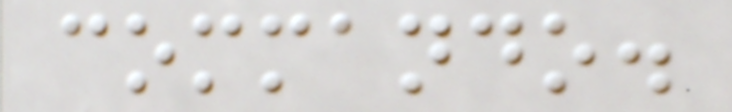commando.
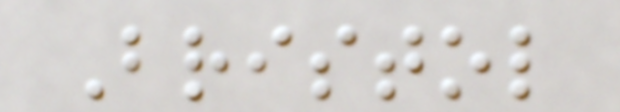Bristol
